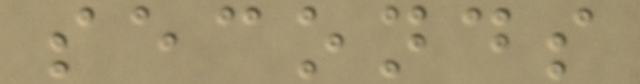seconds
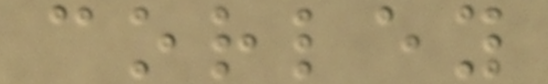corley
